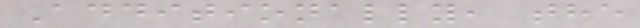Additionally, the
